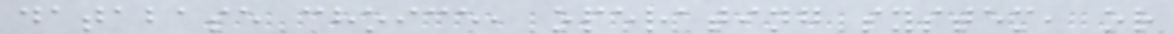database choice, operating system, or
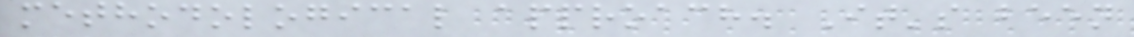methodological approach. It's been
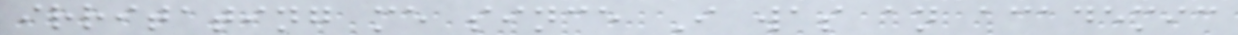irritating me since I was an academic
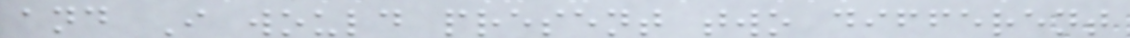and I would present two different
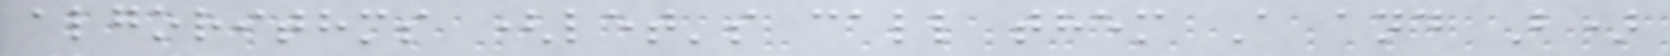algorithms (let's call them A and B)
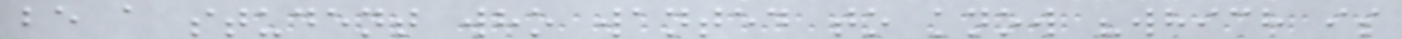be a student who wanted to know "which is
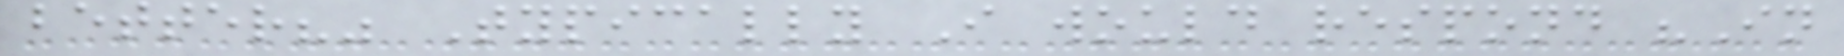better?" Typically I would respond "In
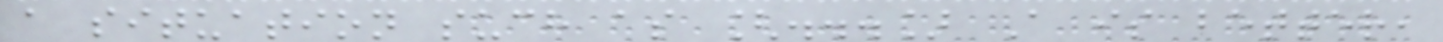a situation such as [...] A is better,
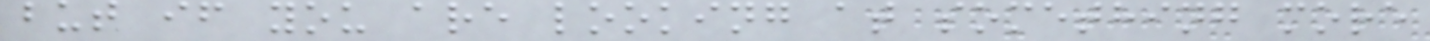but if you are looking at something more
